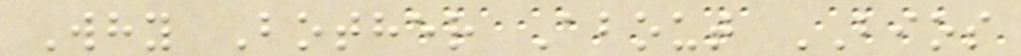Why Bother About BIOS
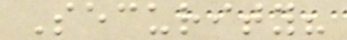Security?
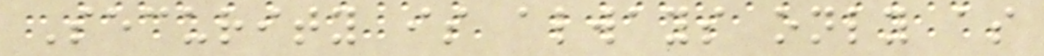Security is always only as
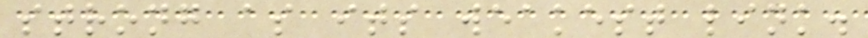strong as its weakest link.
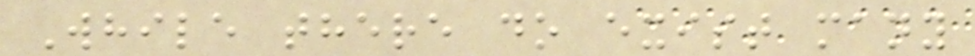While there do exist many
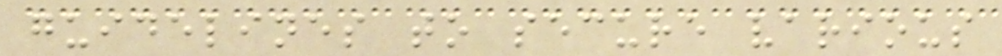guidelines to secure various
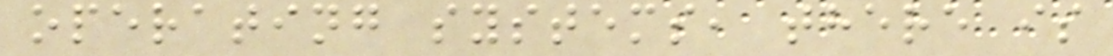operating systems, there is
